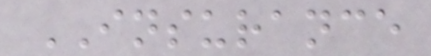INSURANCE
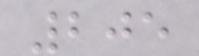205
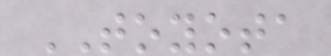TOYOTA
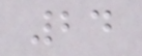24
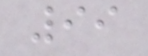99
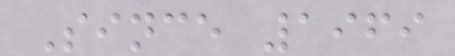Since 1969
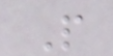P
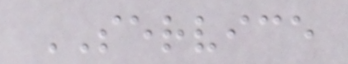SERVICE
